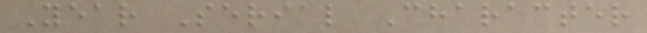Year Serial Character
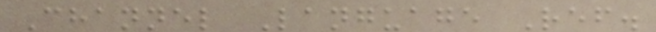Channel Language Ref.
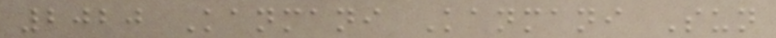2020 Kanmani Kanmani Sun
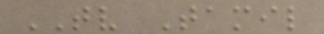TV Tamil
